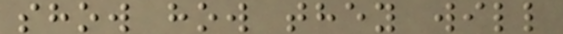show how they will
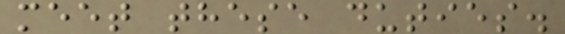meet these duties.
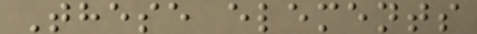These elements
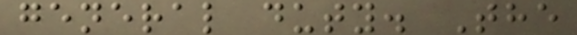general duty. The
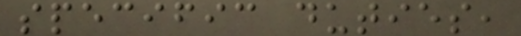specific duties,
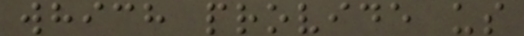which provide us
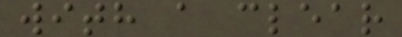with a clear
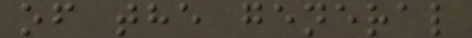of the general
